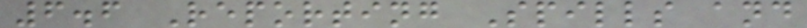6.6 Reporting Spills and
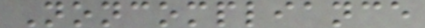Noncompliance
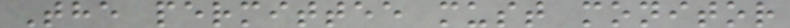The permittee must monitor
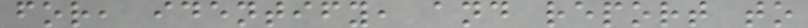for, identify, and report to
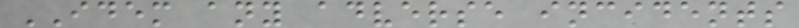IDEM any adverse incidents
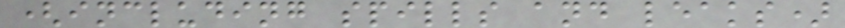(including spills and leaks)
